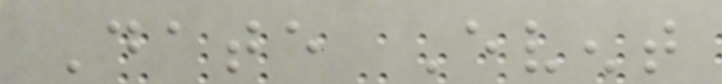Date Event
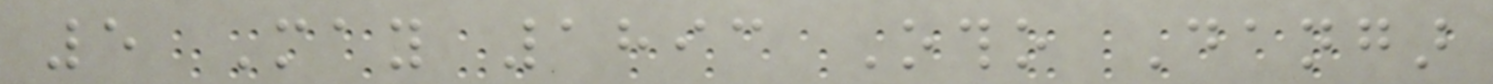5 May 1893 Otho Dangar
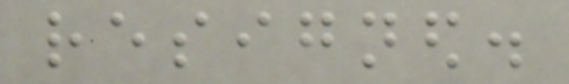resigned.
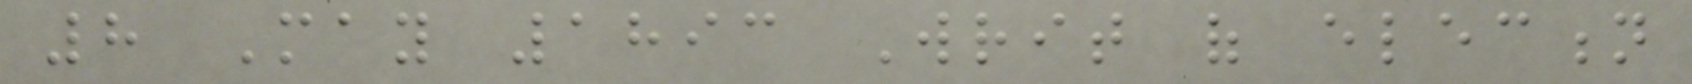8 May 1893 Writ of election
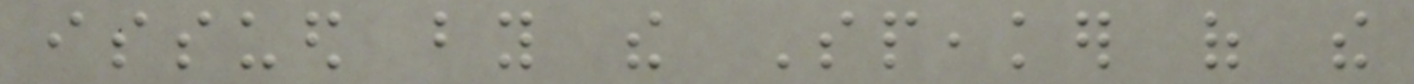issued by the Speaker of the
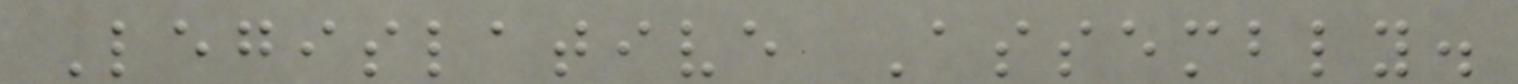Legislative Assembly.
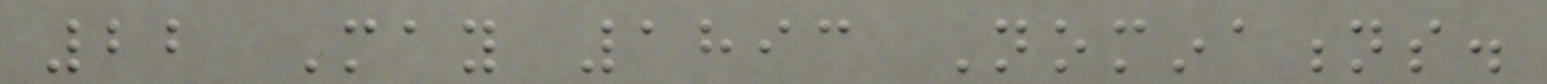22 May 1893 Nominations.
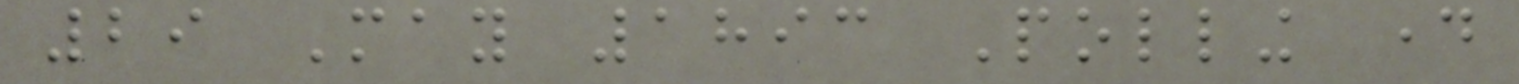29 May 1893 Polling day
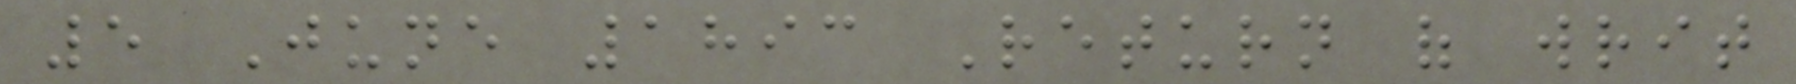5 June 1893 Return of writ
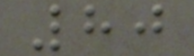80
